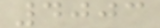4003
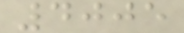4005
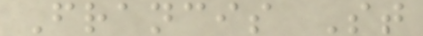Francis St
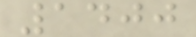1400
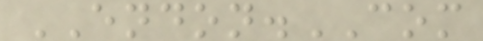ENDON.COM
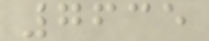7635
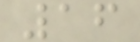16
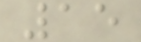15
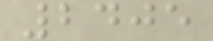2405
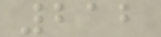212
